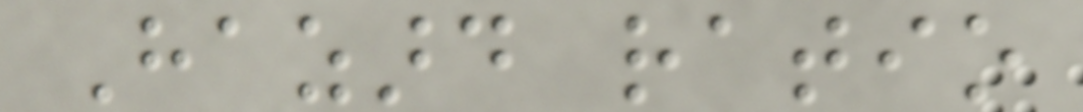Hazard ratio
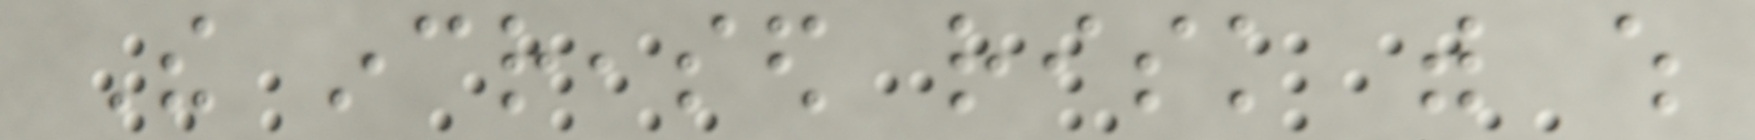The increased risk with which
